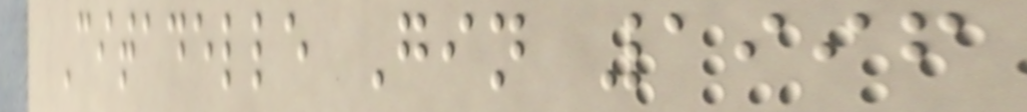Citadelle Gin 1996
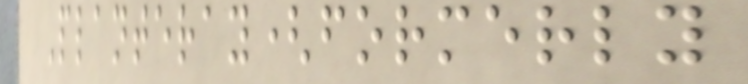Planteray(formerly
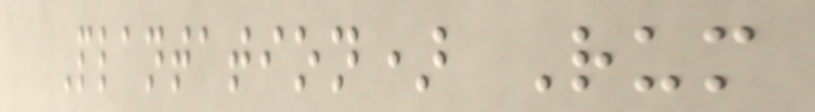Plantation) Rum
